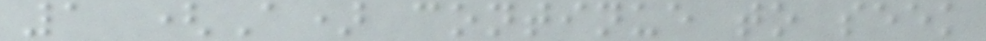1 (A) continue to seek
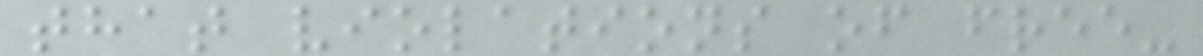that violations of free-
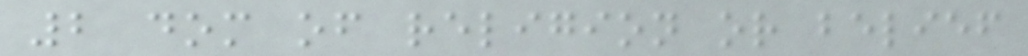2 dom of religion or belief
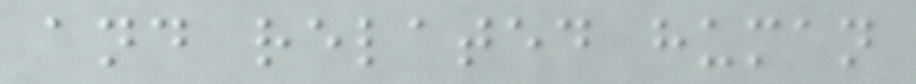and related human
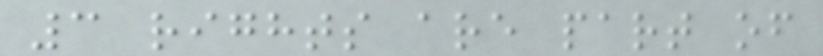3 rights are part of
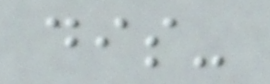dis-
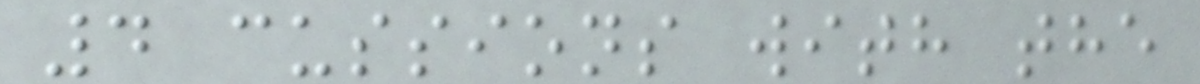4 cussions with the
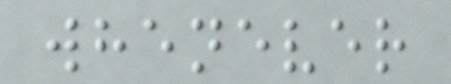whenever
